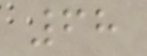68
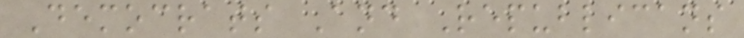Democrats And Republicans
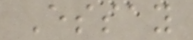Essay
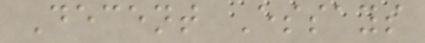Decent Essays
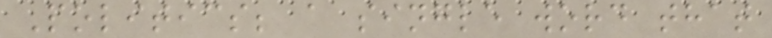Politics; a single word that
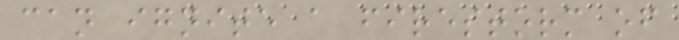can ignite a firestorm of
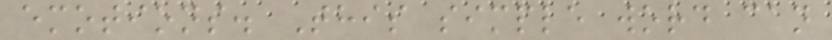emotions. This simple word can
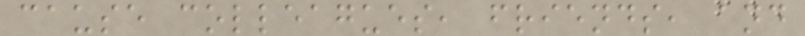cause colleagues, friends, and
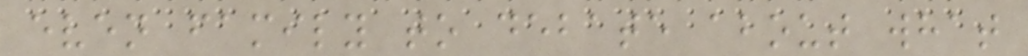even family to debate about what
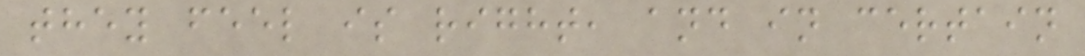they feel is right, and in certain
